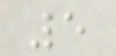5
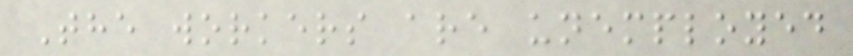The workers are unemployed
